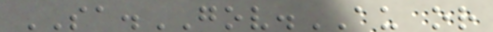SA.GOV.AU or
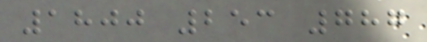1800 253 787
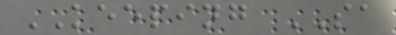KEEPING SA
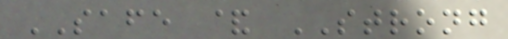SAFE & STRONG
